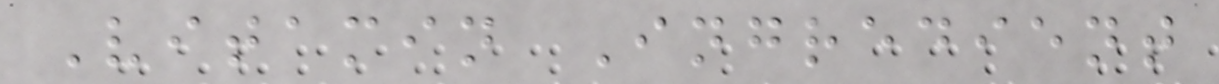Vitamin Ingredient
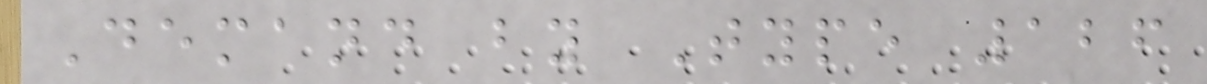Demand by Type 126
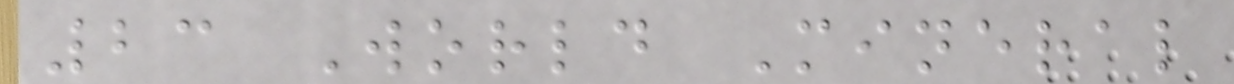23 World Mineral
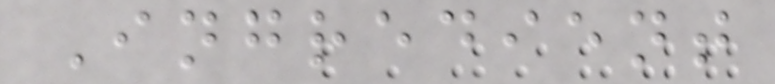Ingredient
